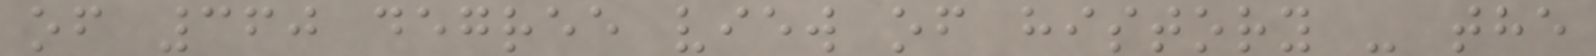of 360 degree view of history - the
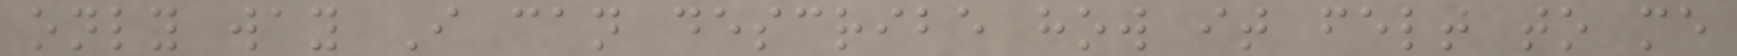only way I can describe how it felt to me
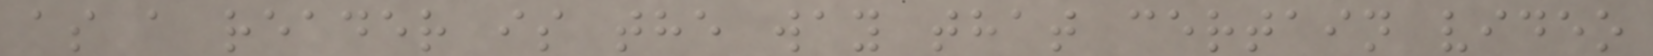as a reader is the way that certain video
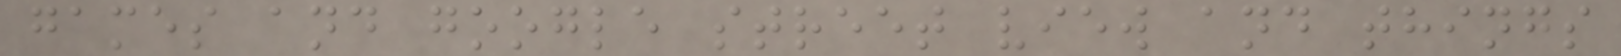games and google street view and things
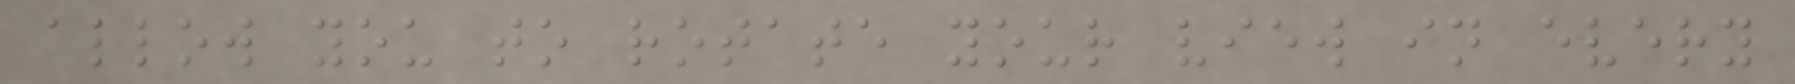allow you to rotate your view in every
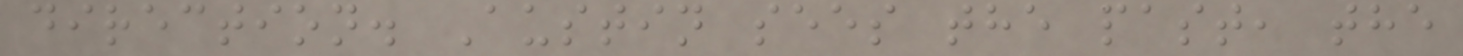direction. Austin sees the past, the
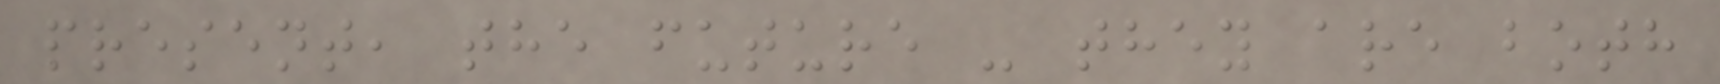present, the future - they are both
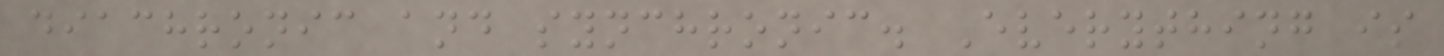diachronic and synchronic. Everything is
